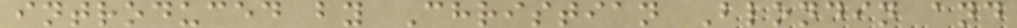introduced by Christian Blondin and
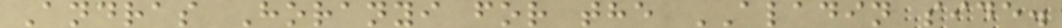Andras Horanyi for the ALADIN side.
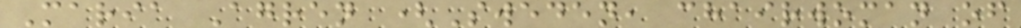Maria Agren (Sweden, chairwoman of
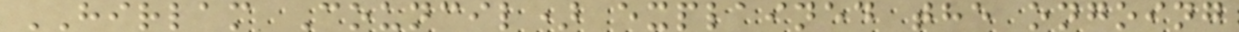HIRLAM Council) explained the ongoing
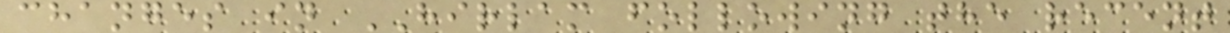changes in HIRLAM following the recent
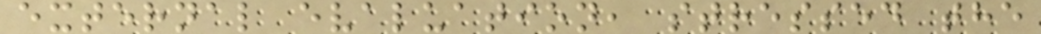external evaluation, stressed the
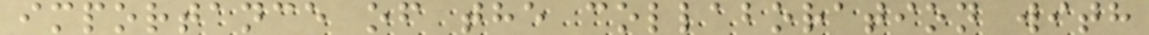importance of the collaboration with
